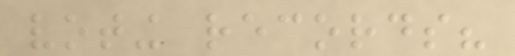voting records?
